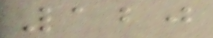120
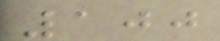100
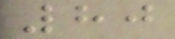80
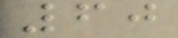60
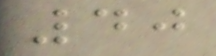40
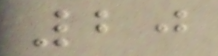20
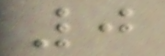0
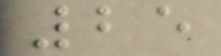25
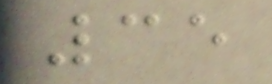35
